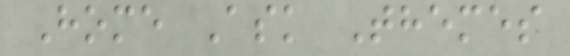Home Ask Themes
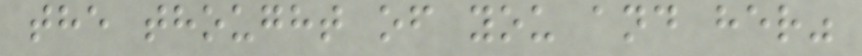the thought of you and her"
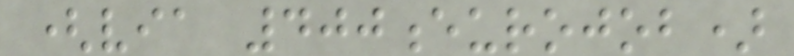(via 400eurojob)
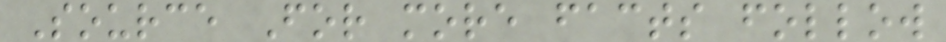Source For more facts follow
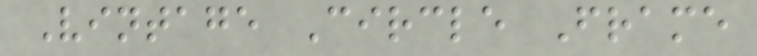Vintage Circle Frame
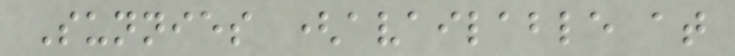Sunnies (available at
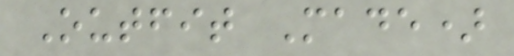Outfit Made)
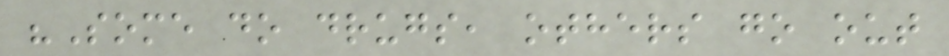"Some do drugs, others go out
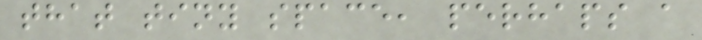that tiny space, perhaps a
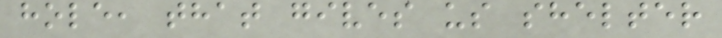hole, that gives us shelter
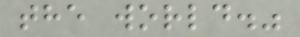the world."
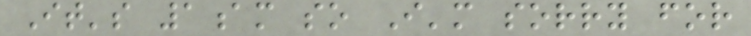It's 1am so I'm sorry for
